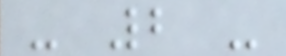- 2 -
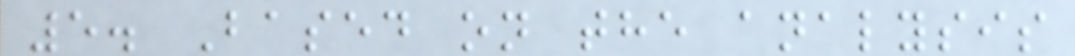5. Based on the analysis
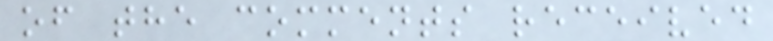of the comments received
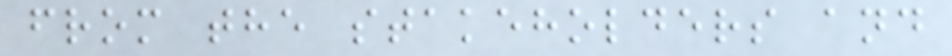from the stakeholders and
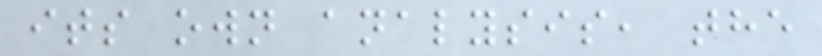its own analysis, the
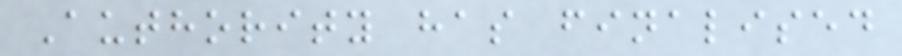Authority has finalised
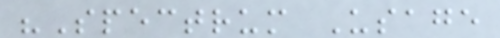"Spectrum Usage
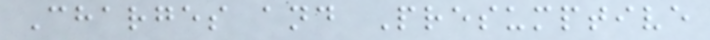Charges and Presumptive
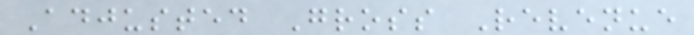Adjusted Gross Revenue
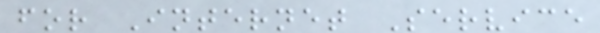for Internet Service
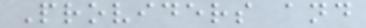Providers and
